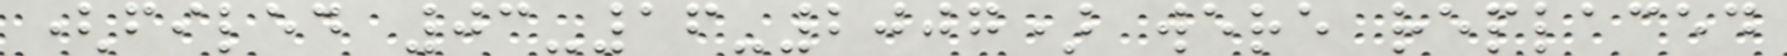(filed 03-16-2007) were replaced
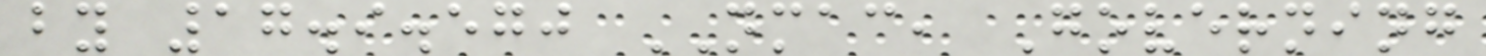by 17.9.570 NMAC, Governing
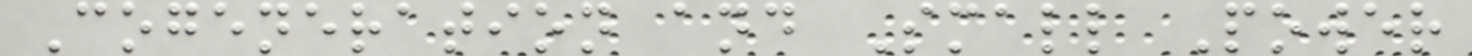Cogeneration and Small Power
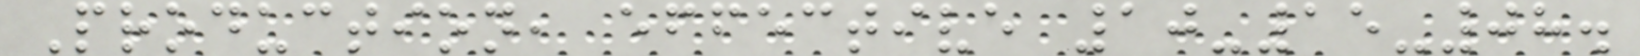Production, effective 10-15-08.
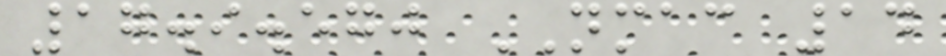17.9.570 NMAC 14
